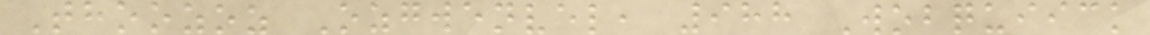Thoozoz Ozgwenvel, 988 Wobquiick
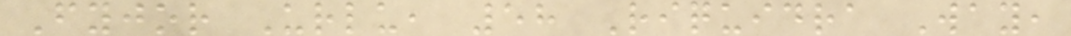Fyjor Urlu, 58 Riquidra Way,
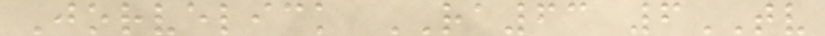Jorvelick RA63 6TV
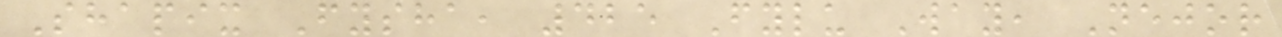Shapix Fysha, 425 Fylu Way, Nejor
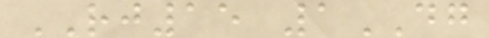RJ15 1DG
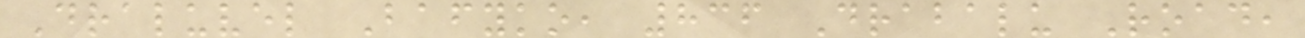Draluvel Bafyko, 836 Drabalu Road,
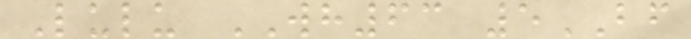Lulu WH63 5BF
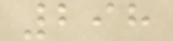298
